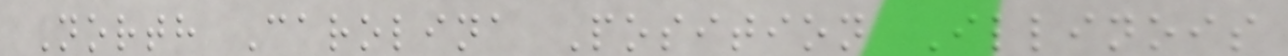North Carolina Position Illinois
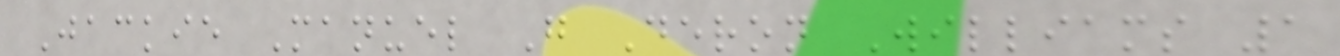Jackie Manuel G Deron Williams 1
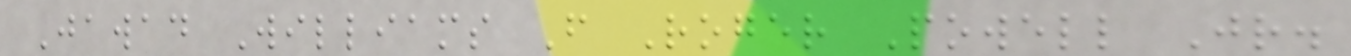Jawad Williams F Roger Powell Jr.
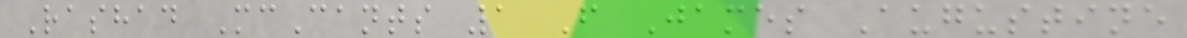Rashad McCants 1 F James Augustine
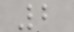2
